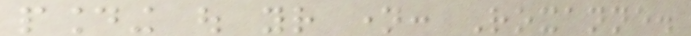pounding out your name: Roxanne.
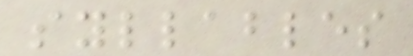syllables
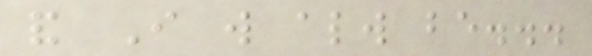and I will always be...
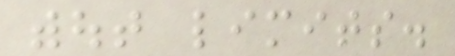without limits.
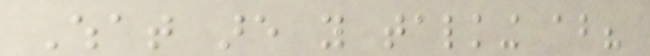What are you talking about?
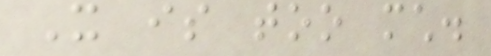It is too much.
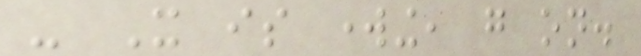- It is working, go on.
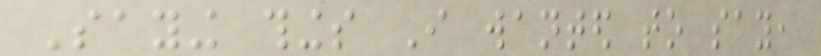Saying things I wanted to say,
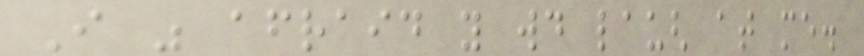I was afraid you would laugh at me.
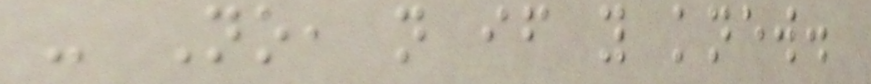- No, not if you knew.
